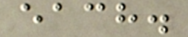each.
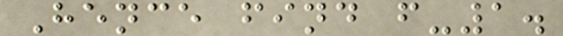Hence find f-1.
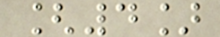[4]
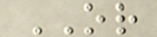OR
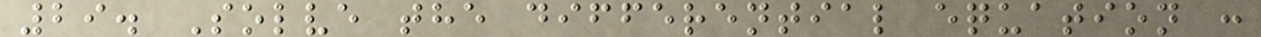29. Solve the differential equation :
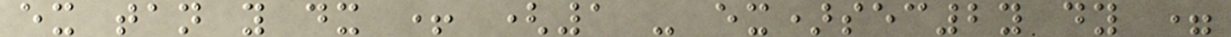ex tan y dx + (1 - ex)sec2y dy =
